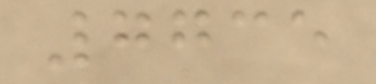7735
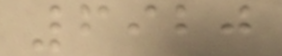6920
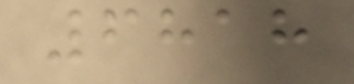6818
